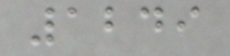1249
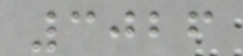3026
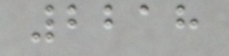2218
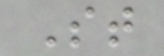St
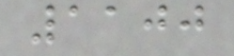1100
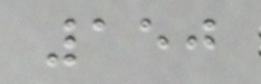150
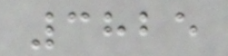3825
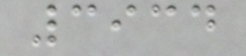3934
